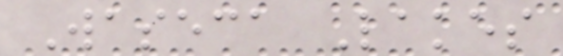Waseca Lakes
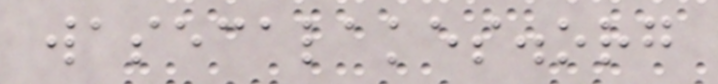wasecalakes.org
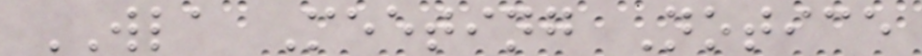WLA Meeting Notice
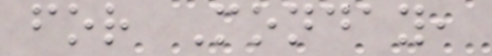for Monday,
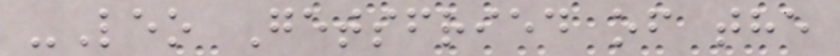-Leo Getsfried of the
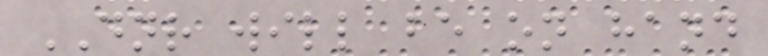DNR will be on hand
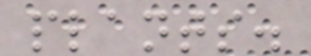plants.
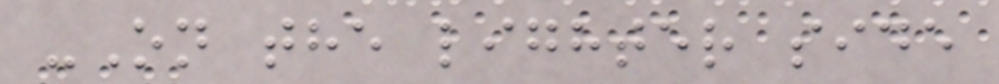-On the lighter side
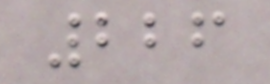226
